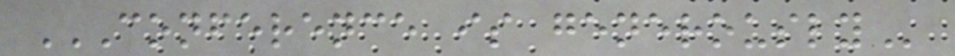CONFERENCE IS GENEROUSLY
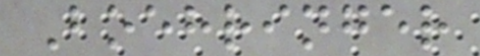Boehringer
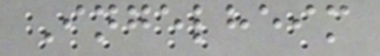Ingelheim
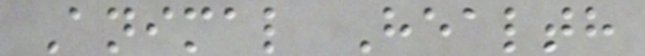Animal Health
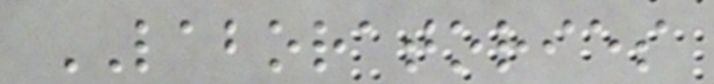LABORATORIES
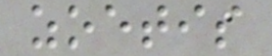zoetis
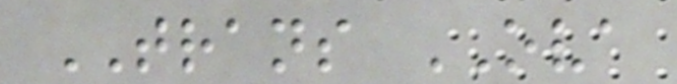TRANS OVA
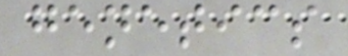genetics
